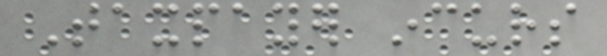Taxpayer incurs
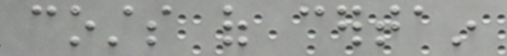costs of certain
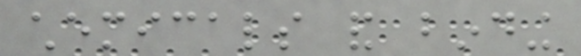chemicals and binding
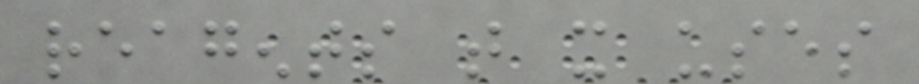reagents that it uses
